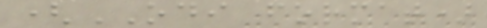(ODI format)
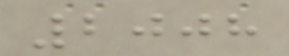2008
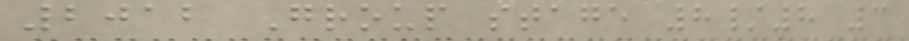2012 Group stage 8/8 3
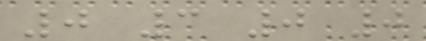0 3 0 0
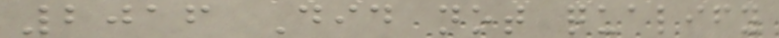2016 Did not qualify
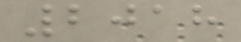2018
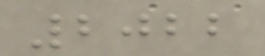2022
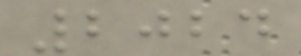2024
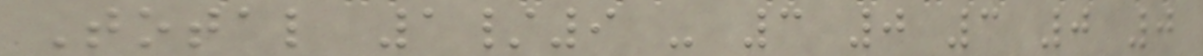Total 1/9 - 3 0 3 0 0
